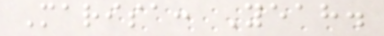Marisa: Yeah.
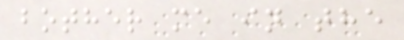bother me in the
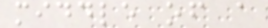middle of a
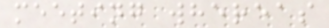meeting whereas
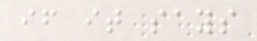if it says
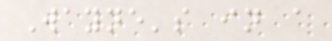Wayne's in a
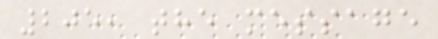205, the message
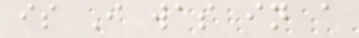is I was in a
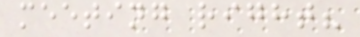meeting right?
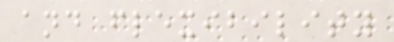and flexibility
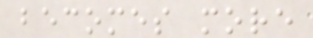becomes more
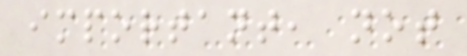important, not
